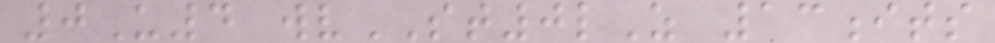0U4 wvST0lZ 13its
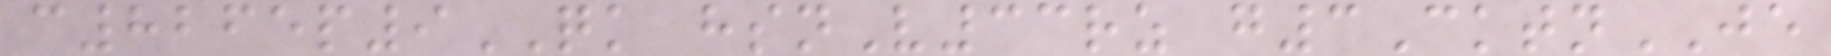c8265p9QK hsnV33rz g3CktnJE
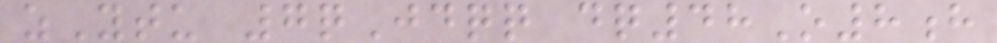zYtu 7qJdqq dq48O8h
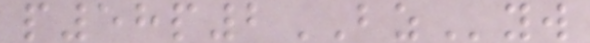p58p2BZyw
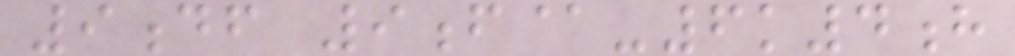9df 9f@-6k4h
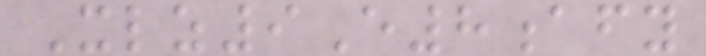Xlz9E8afy
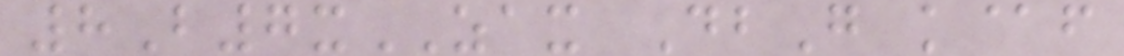8B7xZAX DbG k@f
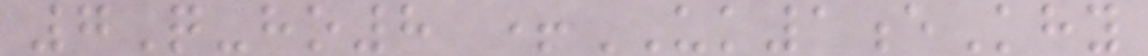7Q-ho8 +UK1eKhy
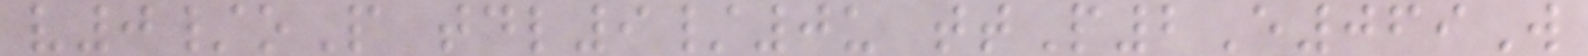v0/oP tdl9/0u ttP2E069W
